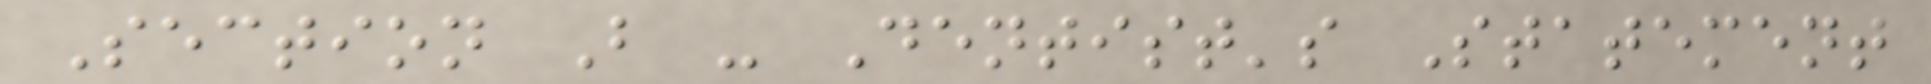Section B - Dentist's Statement
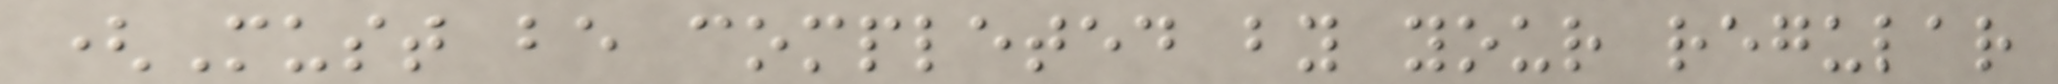(Must be completed by your regular
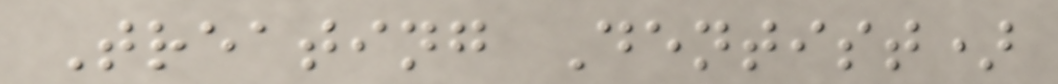Treating Dentist)
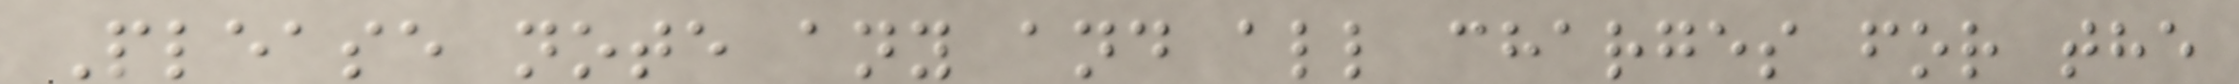Please note any and all charges for the
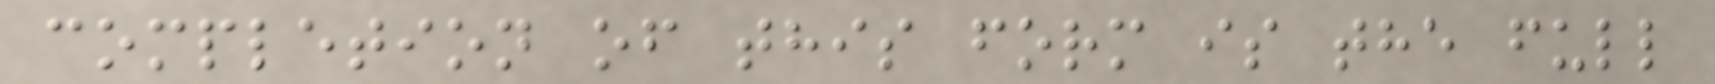completion of this form is the full
